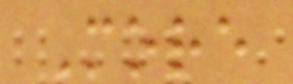More
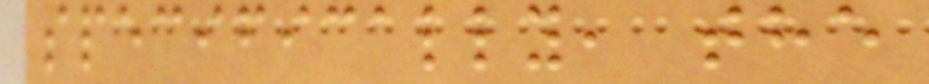specifically, the
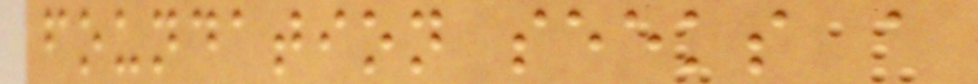foundation seeks a
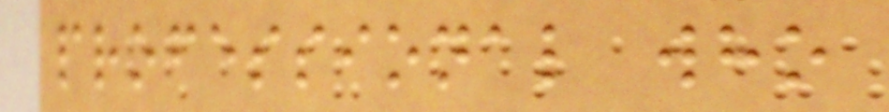professional who
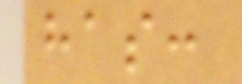has:
